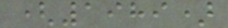(1989)
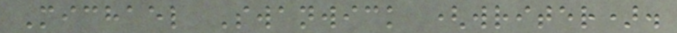Michael Swanwick (writer).
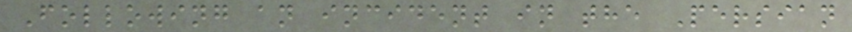Following an incident in the Persian
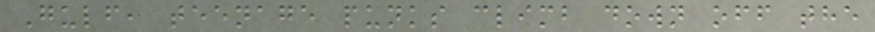Gulf, teenage punks climb down off the
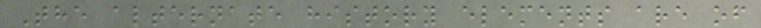The alternate history elements are of
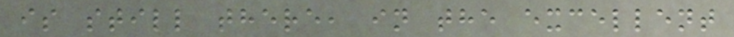is still there, in the excellent
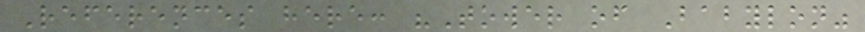References here: "Tower of Babylon"
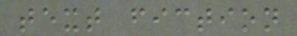text fiction
